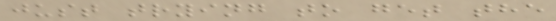just trying to get the
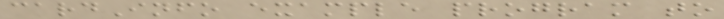cardInfo example program to
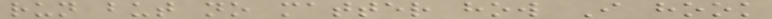run but no matter how I hook
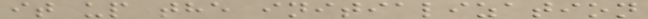it up the initialization
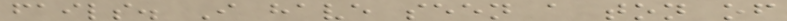fails. I have seen a ton of
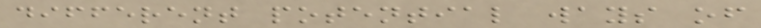different potential ways of
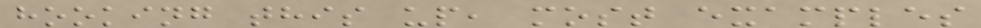hooking this up, most examples
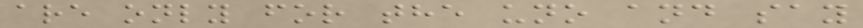are only for the uno and say
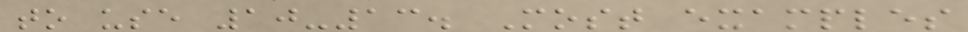to use 10-13. Most examples
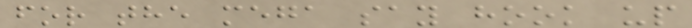for the mega say hook up
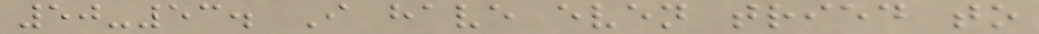50-53. I have even tried to
